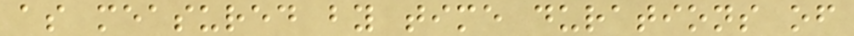as measured by time durations of
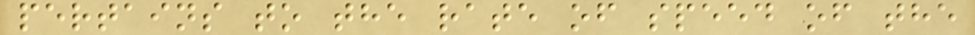pertains to the rate of speed of the
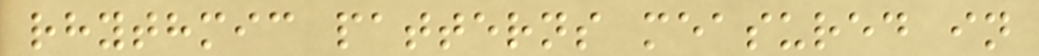rhythmic patterns measured in
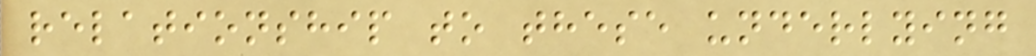relationship to these underlying
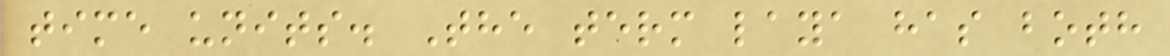time units. The term laya has both
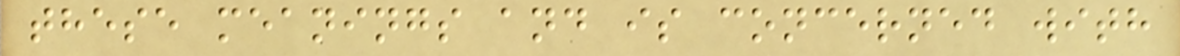these meanings and is concerned with
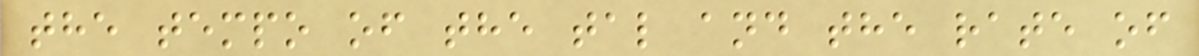the tempo of the tal and the rate of
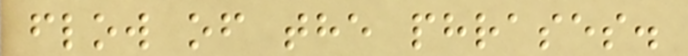flow of the phrases.
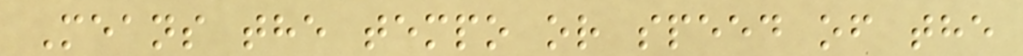Means the tempo or speed of the
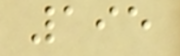195
